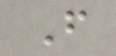F
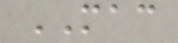MAC
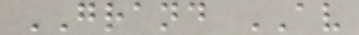GRAND AV
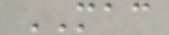MAC
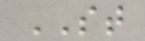ST
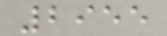2955
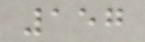157
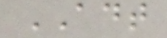ADT
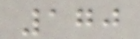170
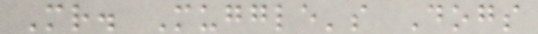Mr. Muggle's Dogs
